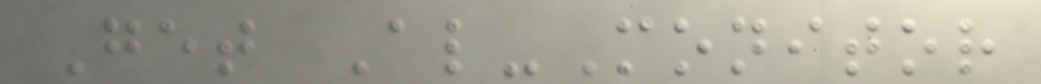Get Al-Monitor
